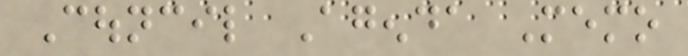Council Agenda Memo
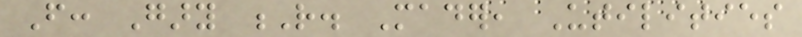From: Gary R. Mader, Utilities
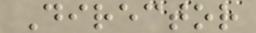Director
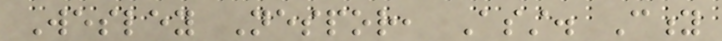Wesley Nespor, Asst. City
